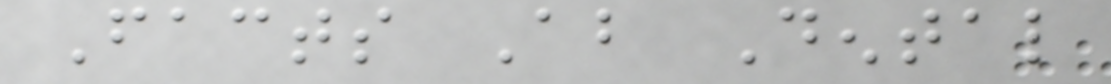Facts About Dental
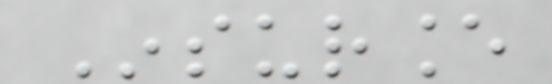Insurance
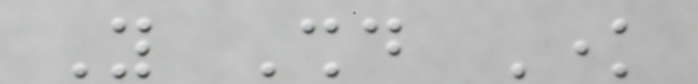You Should Know
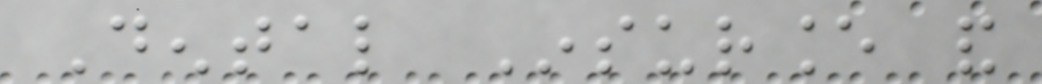Dental Insurance and
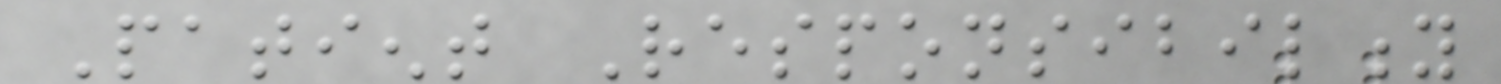Patient Responsibility
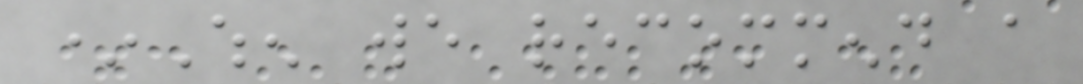*When we recommend a
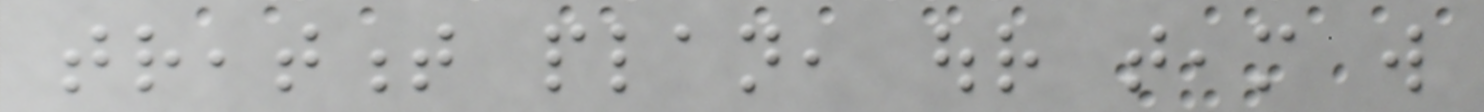treatment plan, our team will
